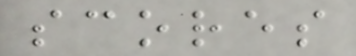scores
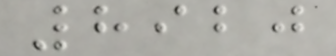8920
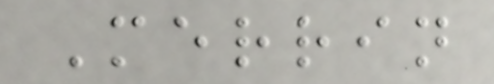Merrin
